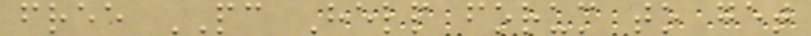free PC Help forum to get
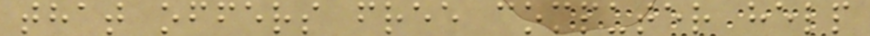that offers free computer help
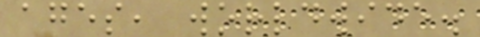ages, worldwide.
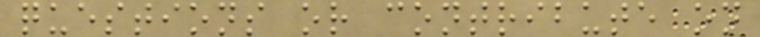questions or contribute on
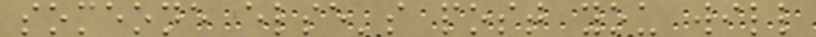someone else's post you will
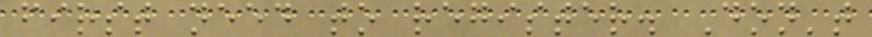first need to register. Don't
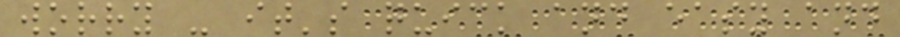worry - it's quick and easy and
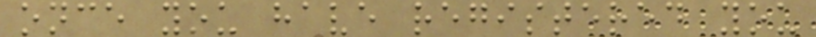once you have registered you
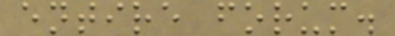entire forum.
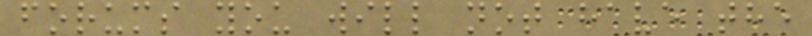forums you will not have the
